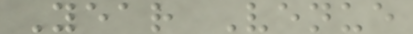Year Venue
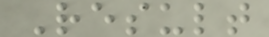Result
